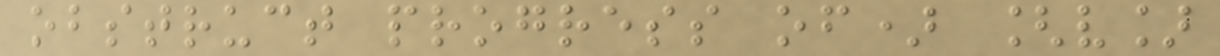obstruct progress of) [v]
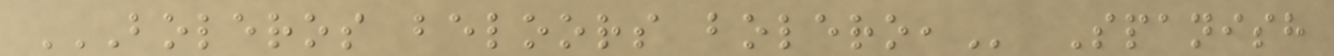BOLEROS BELOORS BOLERO, Spanish
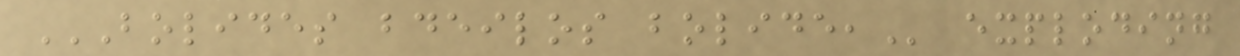BOLIDES BDEILOS BOLIDE, exploding
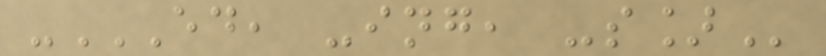-ED, -ING, -S]
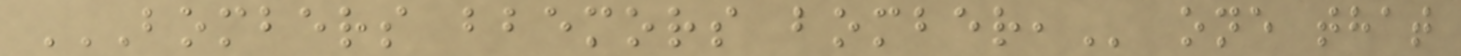BOMBERS BBEMORS BOMBER, one that
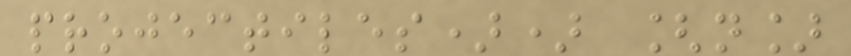projectiles)) [n]
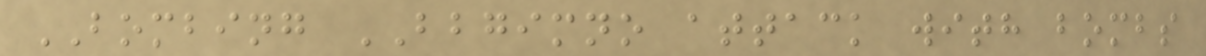BOMBING BBGIMNO attack with bombs
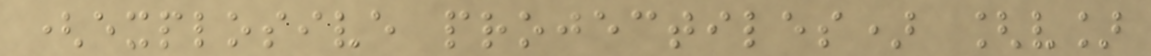(explosive projectiles) [v]
